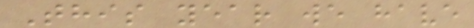This year we have
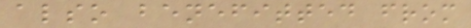also benefitted from
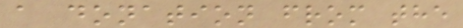a donation from the
